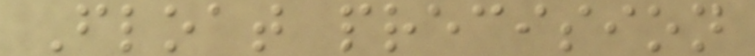Float precision
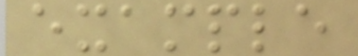example
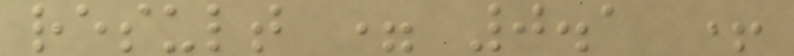result = 0.1 +
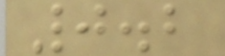0.2
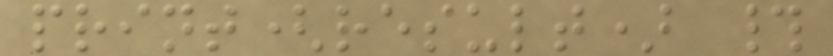print(result) #
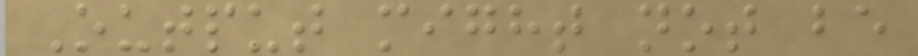Output might not be
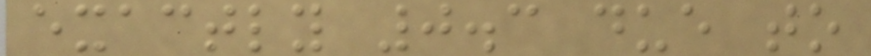exactly 0.3 due to
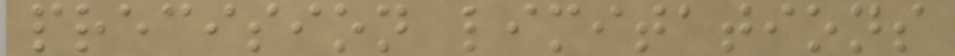precision limitations
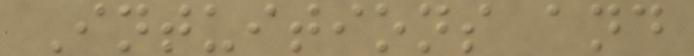Intuitions and
